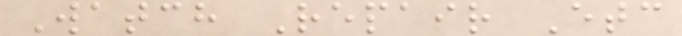Watch Repair Etc
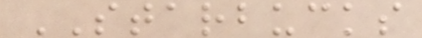STARBUCKS
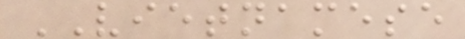VIETNAMESE
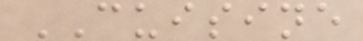CUISINE
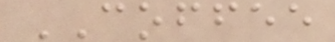COFFEE
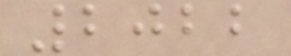2022
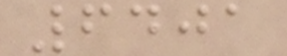6401
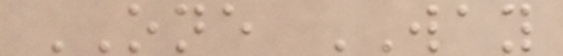ONE WAY
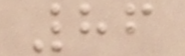86
